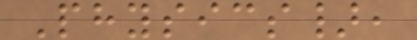Physics},
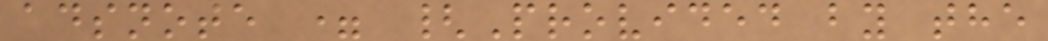adsnote = {Provided by the
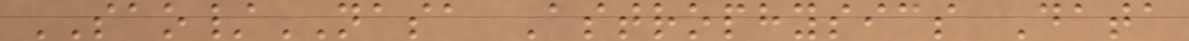SAO/NASA Astrophysics Data
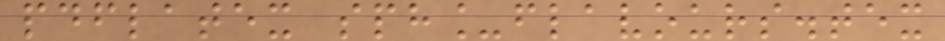pdflatex sph_flavours.tex
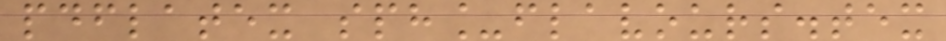pdflatex sph_flavours.tex
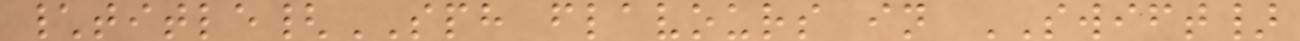\title{SPH flavours in SWIFT}
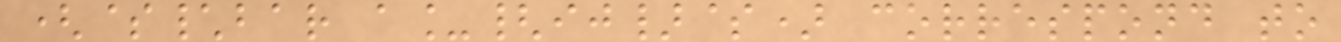($\bar a_{ij}$) correspond to
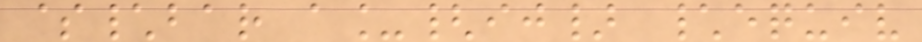$\bar a_{ij} \equiv
